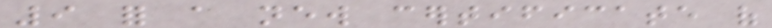9 for a new certificate of
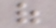of
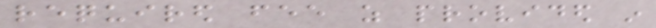required fee as provided in
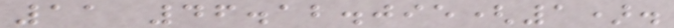11 46.12.095(1).
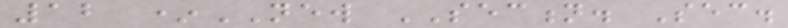12 *NEW SECTION. Sec.
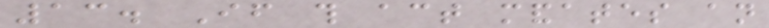13. If this act mandates an
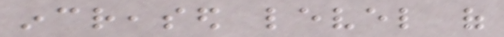increased level of
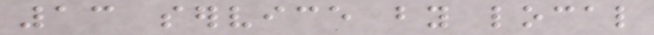13 service by local
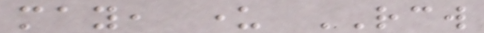may, under RCW
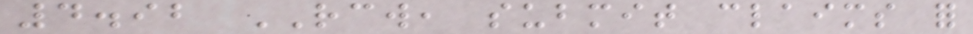4.92 RCW, submit claims for
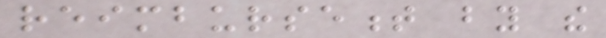reimbursement by the
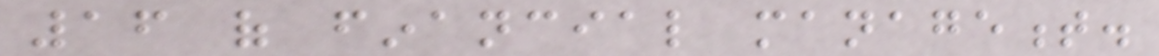16 of financial management.
